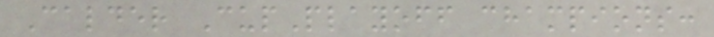Calder CupPlayoff champions:
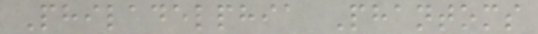Philadelphia Phantoms
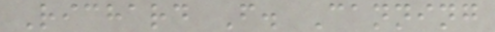Richard F. Canning
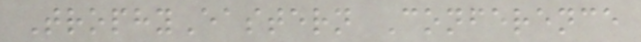TrophyEastern Conference
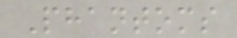Phantoms
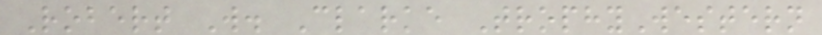Robert W. Clarke TrophyWestern
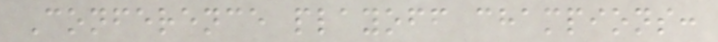Conference playoff champions:
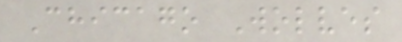Chicago Wolves
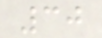30
